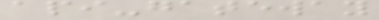api-gateway
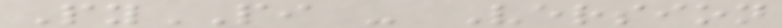PyPI - Version
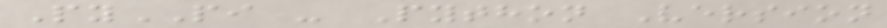PyPI - Python Version
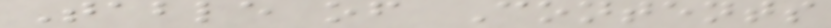Table of Contents
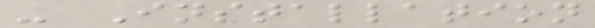- Installation
